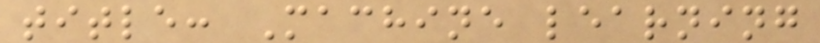title: Machine learning
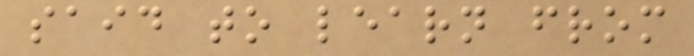said to learn from
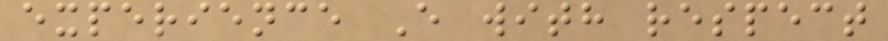experience E with respect
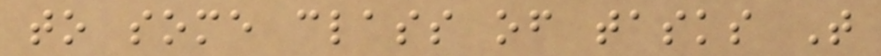to some class of tasks T
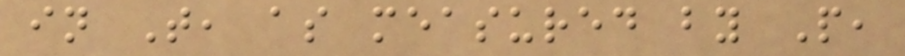in T, as measured by P,
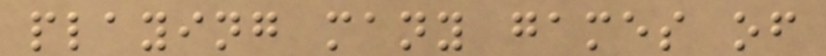playing many games of
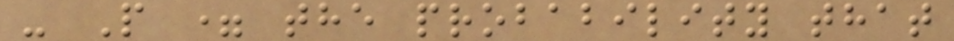- P = the probability that
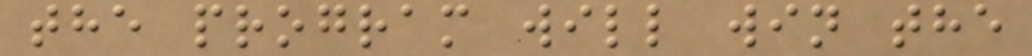the program will win the
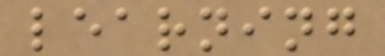learning
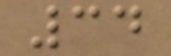34
